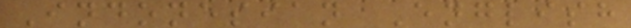Indonesian English
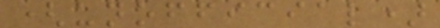(unofficial)
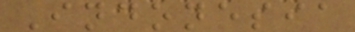Indonesia
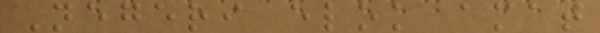Negeri elok amat
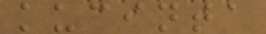kucinta
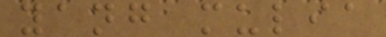yang mulia
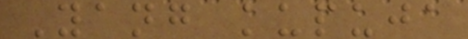Yang kupuja
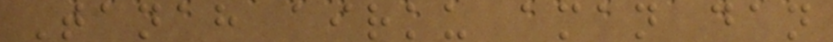Tanah airku aman dan
